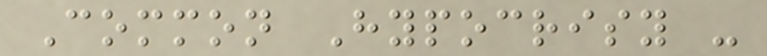Common Hypocrisy -
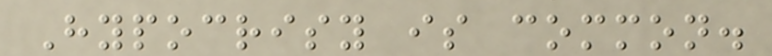Hypocrisy is common.
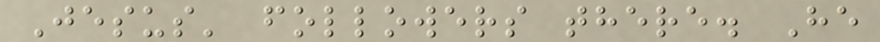Jesus' followers there. He
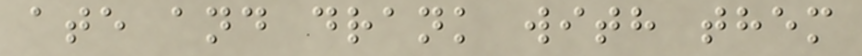ate and drank with them
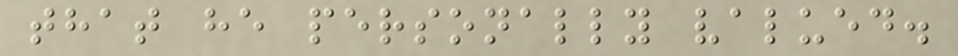that he personally valued.
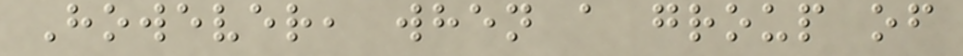However, when a group of
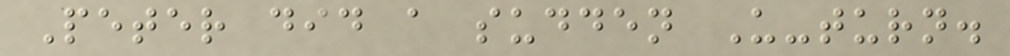Peter did a sudden U-turn.
